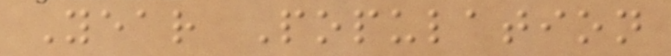Year Population
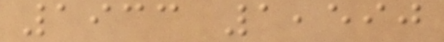1933 1,590
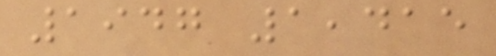1947 1,415
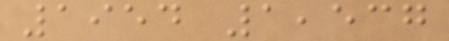1954 1,537
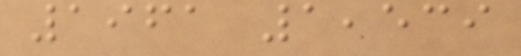1961 1,539
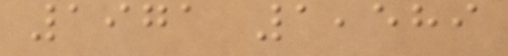1971 1,589
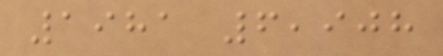1981 6,908
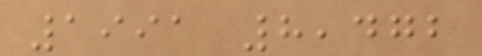1991 8,472
